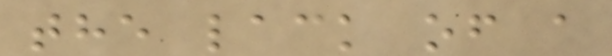the lack of a
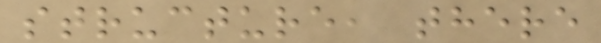structure, there
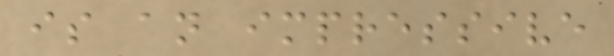is an impressive
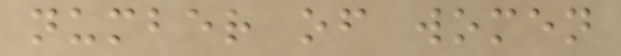number of women
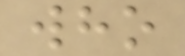who
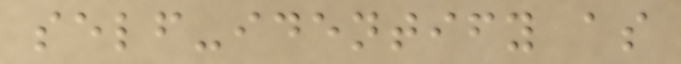self-identify as
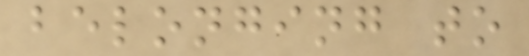belonging to
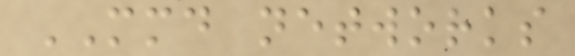MMD networks
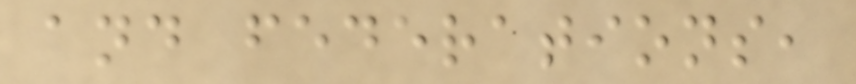and federations,
